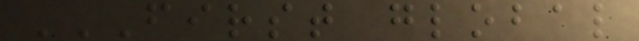FIRST GLOBAL
